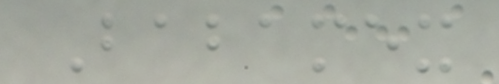Babamex
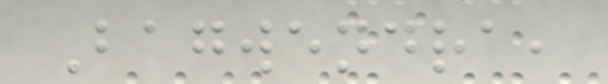Bagwendra,
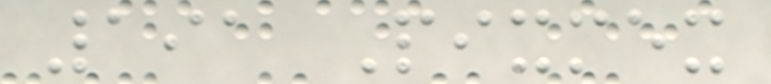191 Pixmex
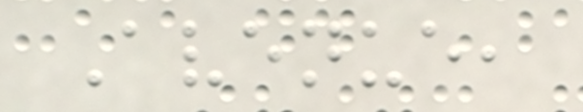Avenue,
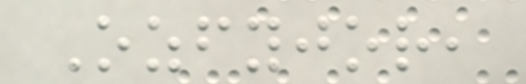Ozfyjor,
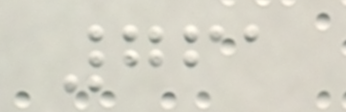761
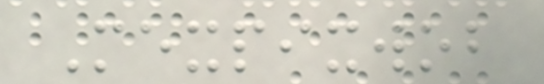Mexpixwob
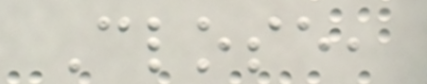Close,
